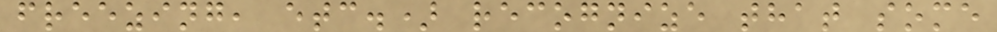freezing, etc.) recognize that some
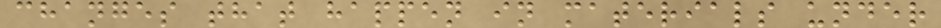changes that happen in materials under
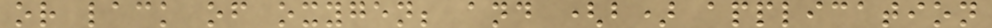or lack of oxygen; and (b) application
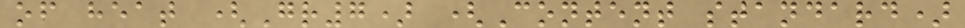of heat (Gr7) (Content standard)
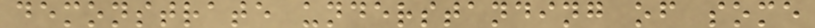demonstrate understanding of some
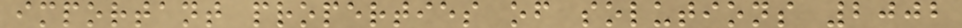important properties of solutions 2002
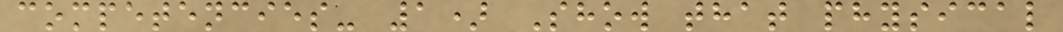competencies- 1) Show that physical
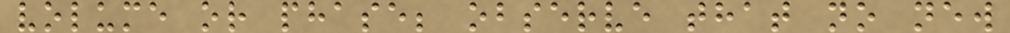volume or phase; observe that no new
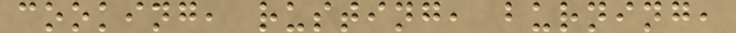cooking, rusting, burning,
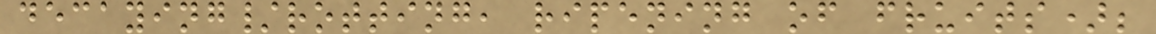decaying/rotting, ripening of fruits);
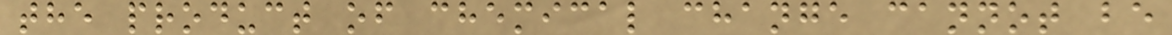the product of chemical change cannot be
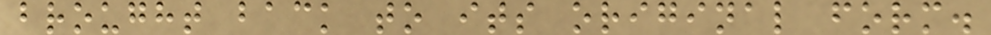brought back to its original form.
